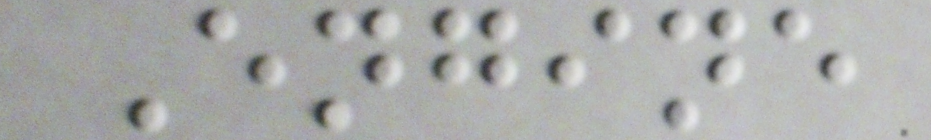Engine
